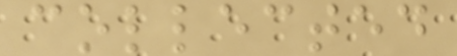collected
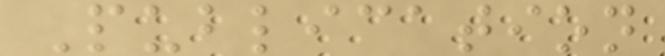Publication
